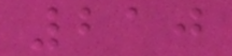210
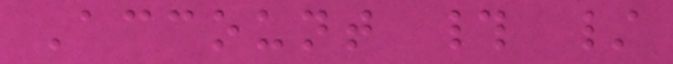Account # /
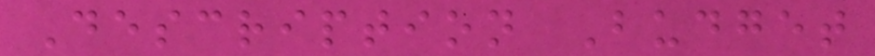Description Budget
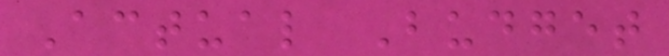Actual Budget
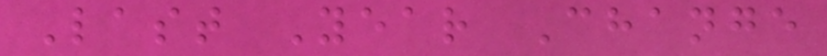Last Year Change
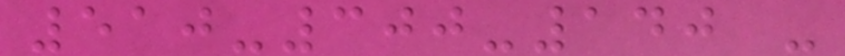510-300-140 -
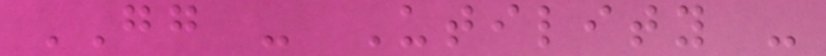GG - Utility -
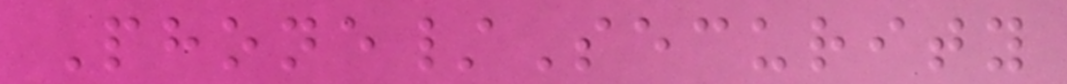Phone/Security
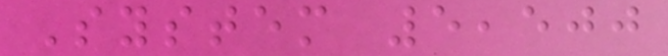System 5,500
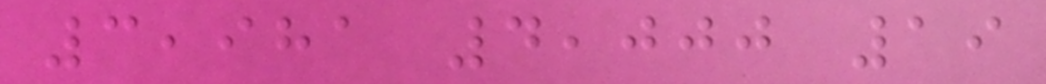3,981 4,000 19
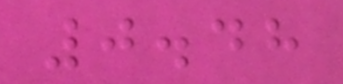0.48
